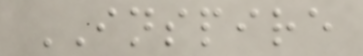INSPIRE
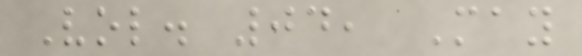Vol. 04, May
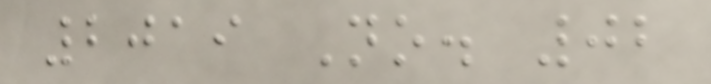2019 No. 02
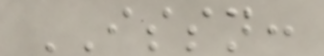ISSN:
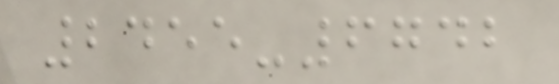2455-6742
